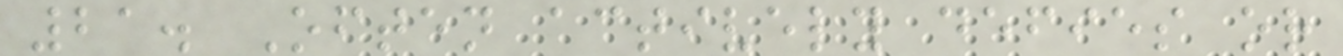21. Often actively defies or
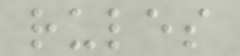rules
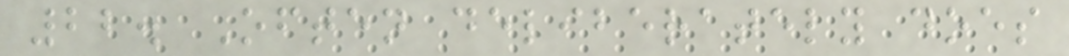22. Often deliberately does
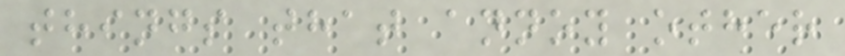things that annoy other
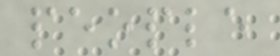people
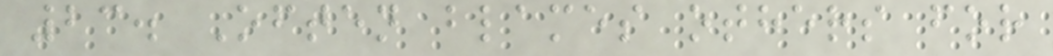23. Often blames others for
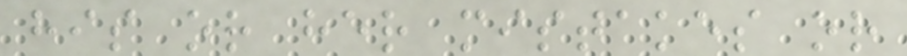his or her mistakes or
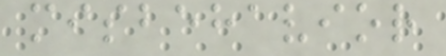misbehavior
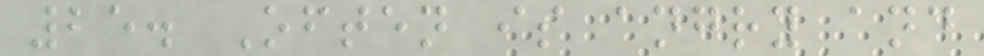25. Often is angry and
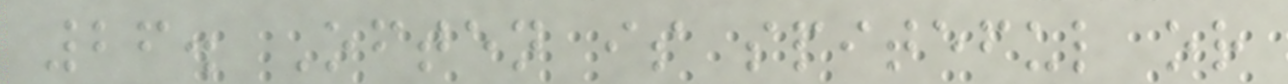26. Often is spiteful or
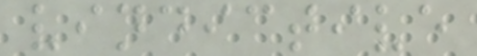vindictive
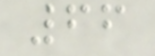66
